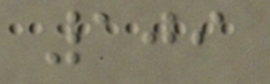109
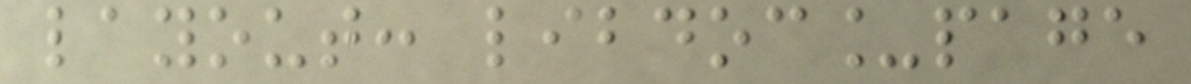layout: libdoc_page
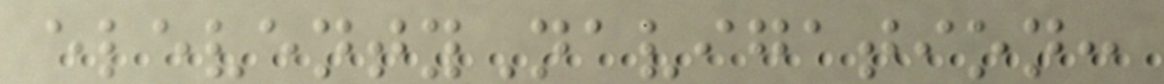eleventyNavigation:
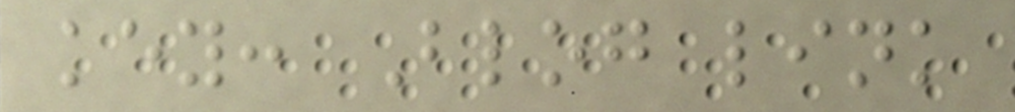key: Blog link
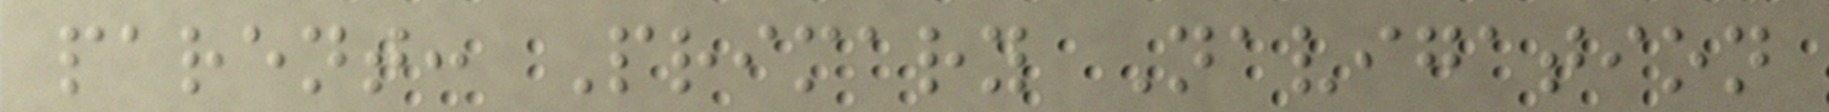parent: Primary Navigation
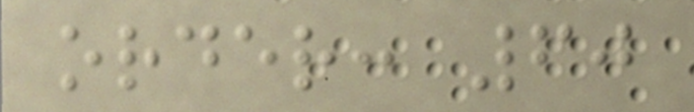order: 60
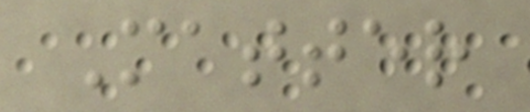Matter
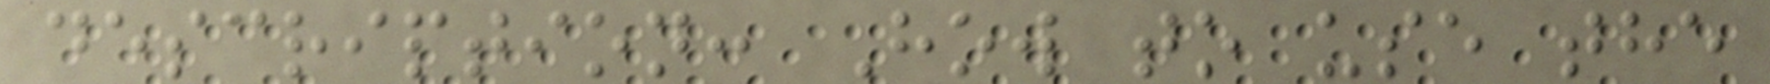description: How to use the
